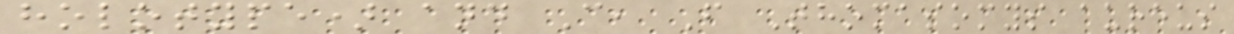holotype) and C, F Thomasomys aureus
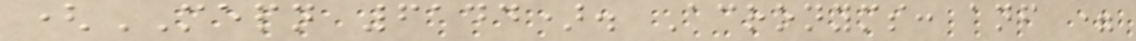(MEPN 6144). Acronyms: anf =
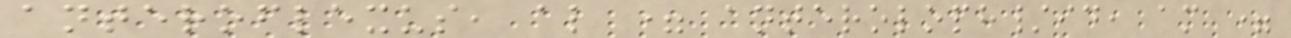anteroflexus, al = anteroloph/id, am =
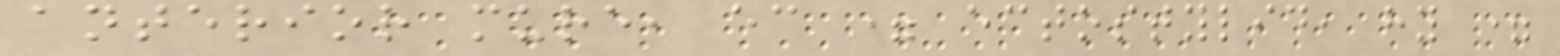anterior mure, ec = ectostylid, hy =
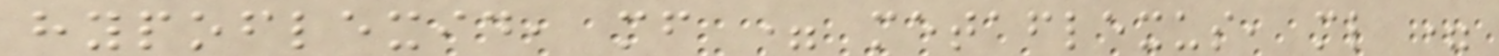hypoflexid, mf = metaflexus, ml =
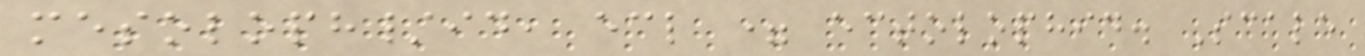mesoloph/id, ecl = ectolophid. Scale
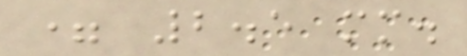= 2.5 mm.
